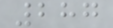287
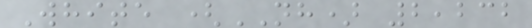White (NH) 2,232
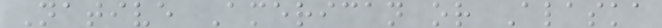Native American or Alaska
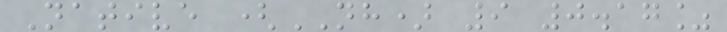Native (NH) 9 0.17%
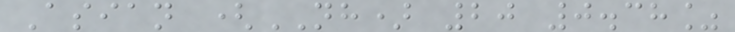Asian (NH) 20 0.38%
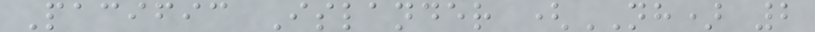Pacific Islander (NH) 2
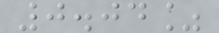0.04%
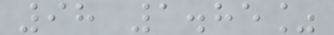98 1.85%
